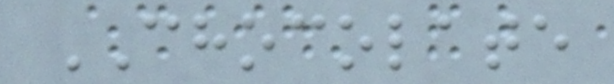CHOCOLATE
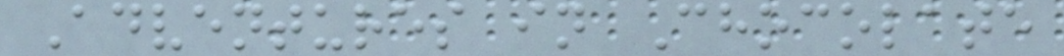Adventures in Chocolate
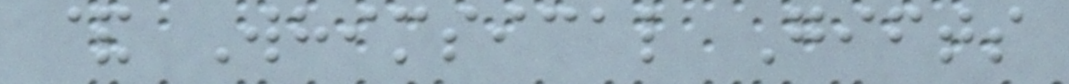& Whimsical Gifts
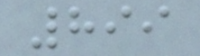899
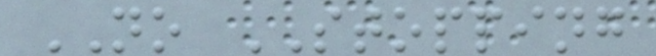NO STOPPING
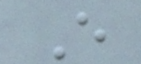E
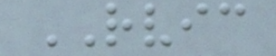RVIC
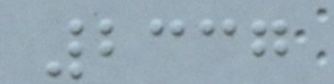2337
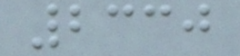2330
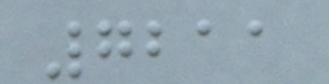7211
